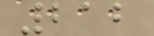212
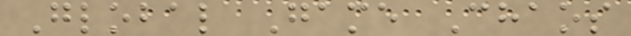Global Game Chaos
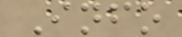Info
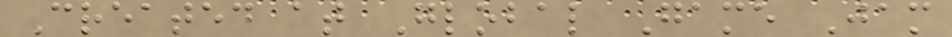Created at Global Game Jam
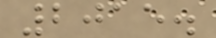2015.
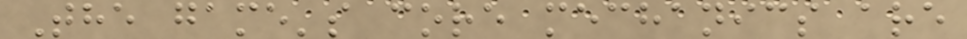The game's core mechanics are
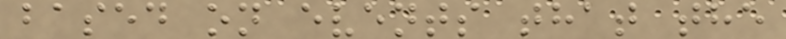based on events that the
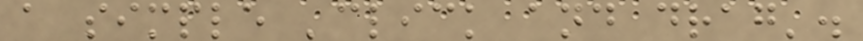a simple 'click and drag'.
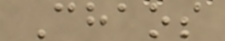Chaos
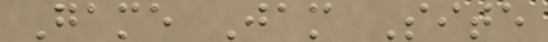Game Jam Site
